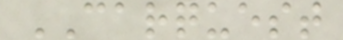CARQUEST
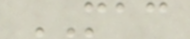MAC
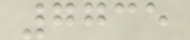7735
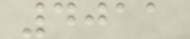4011
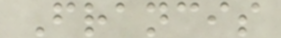Francis
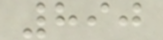890
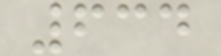634
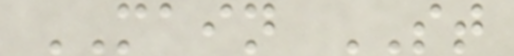MAIN ST
